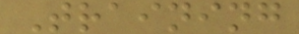Training
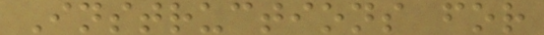Instructions for
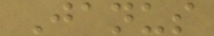Janus
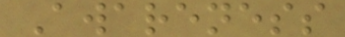Awareness
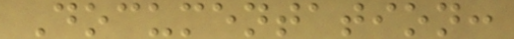Documentation:
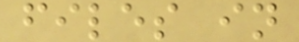files in
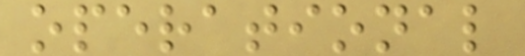operational
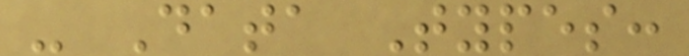- Data Types:
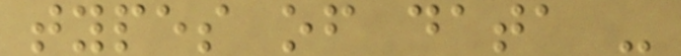types of data -
